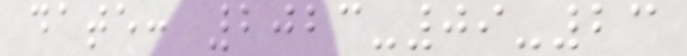date: 2023-09-23
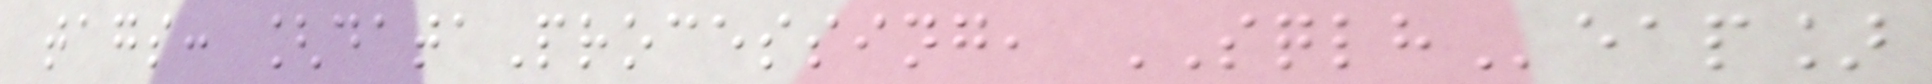tags: [dataProcessing, SQLHeap]
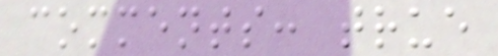comments: true
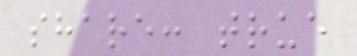share: true
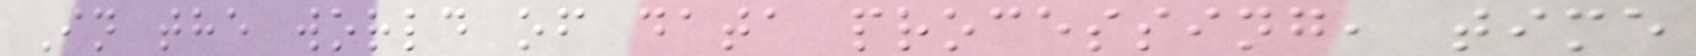In the world of data processing, time
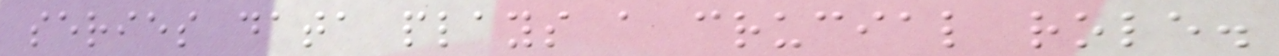series data plays a crucial role.
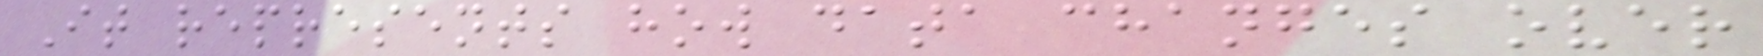It represents how data changes over
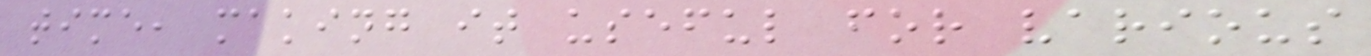time, making it useful for various
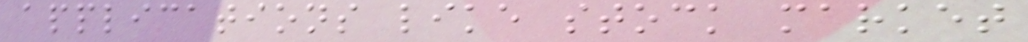applications like stock market
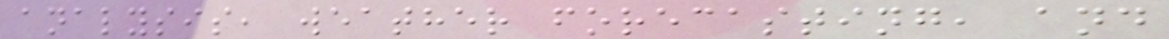analysis, weather forecasting, and
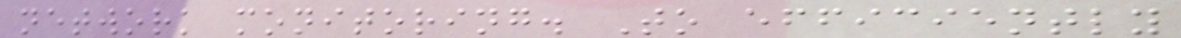network monitoring. To efficiently
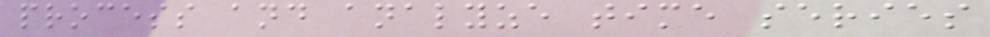process and analyze time series
